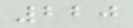220
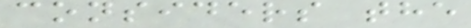considers the
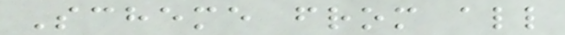Scheme from all
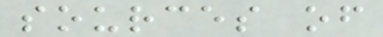sources of
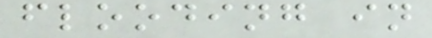flooding in
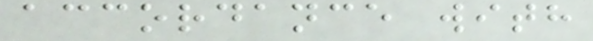accordance with
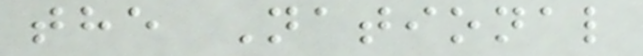the National
